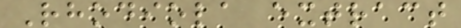Rhodiola extract
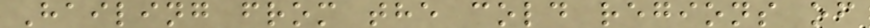Hailing from the cold regions of
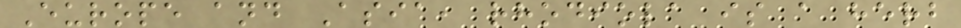Europe and Asia, rhodiola is a herb
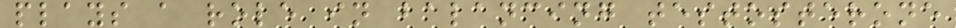plays a role in balancing testosterone
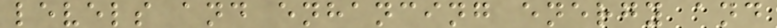levels and enhancing energy and
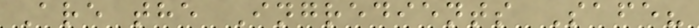Are the Ingredients Safe?
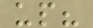up?
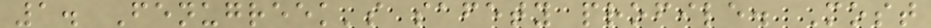1. Fenugreek's safety profile. Most
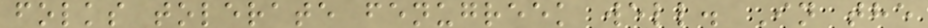folks tolerate fenugreek well. In the
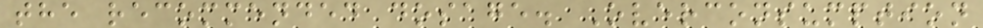the recommended dosage. Overconsumption
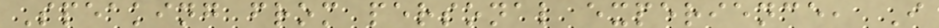Speaking from personal experience, I
